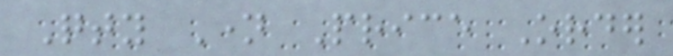Qty Name Price Order
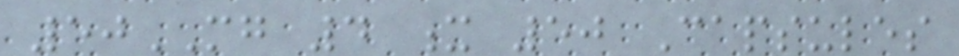50MG 4 x 50 Capsules
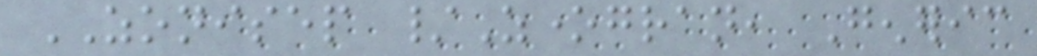ZONISEP /Zonegran, Generic
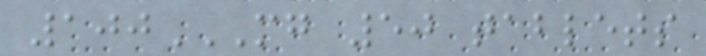100MG 50 TABLETS
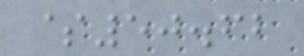$50.62
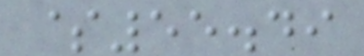$55.49
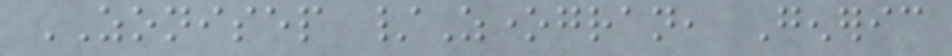ZONISEP /Zonegran, Generic
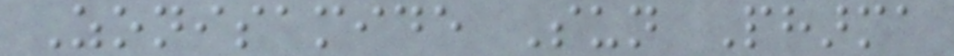Zonisamide Sun Pharma
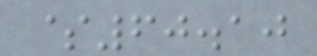$60.10
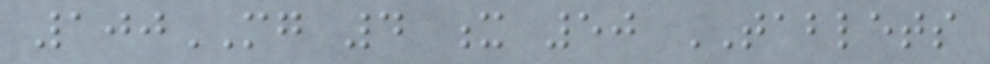100MG 4 x 50 TABLETS
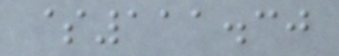$111.30
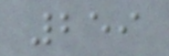259
